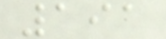191
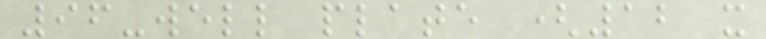96-well plate (12 x
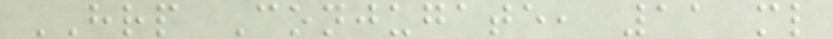HRP Conjugate, 11 ml
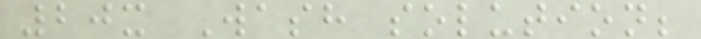20x Wash solution;
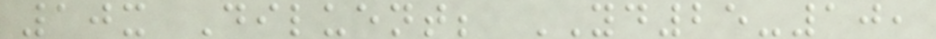10x Diluent; YD25-10,
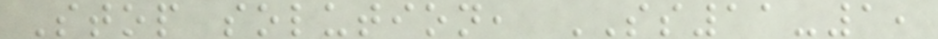Stop solution, SS11-1,
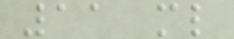11 ml
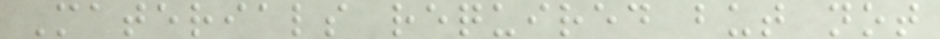Materials required but not
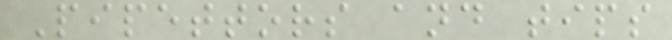Pipettors and tips
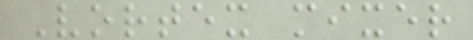Vortex mixer
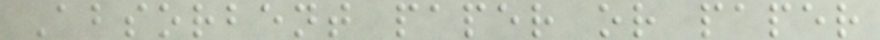Absorbent paper or paper
